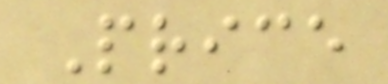Price
